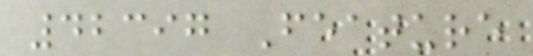42397 Feature
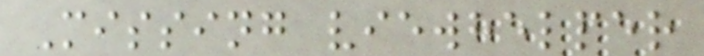Missing viewhelper
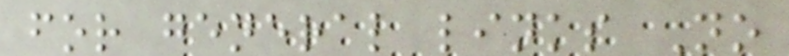for general links No
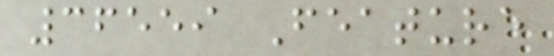36559 Feature
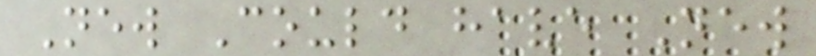New Could have New
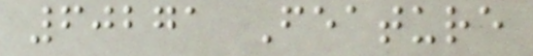60271 Feature
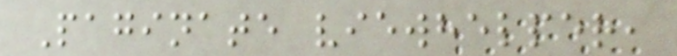Paginate viewhelper,
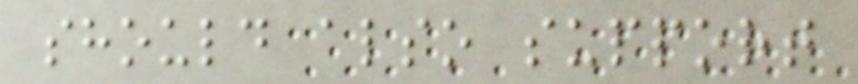should also support
